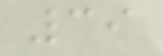39
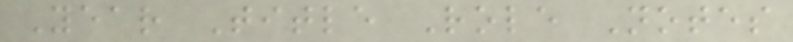Year Title Role Notes
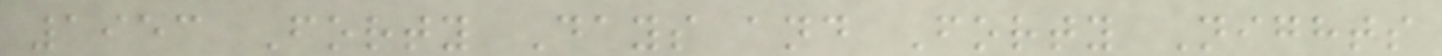1953 Forty Days and Forty Nights
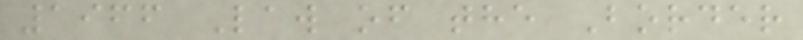1966 Law of the Border
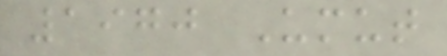1970 Umut
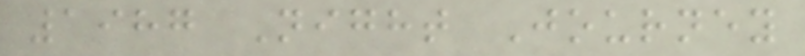1987 Night Journey
